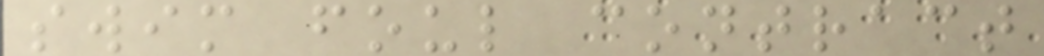swim foul contract
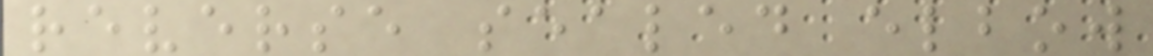reverse sealed elbow
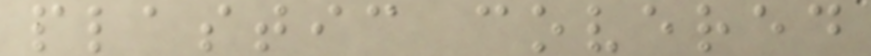plastic covered
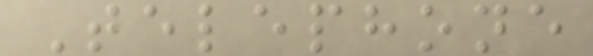Telephone
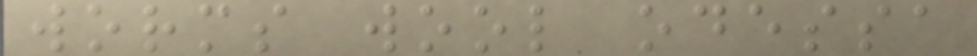worms wool odessa
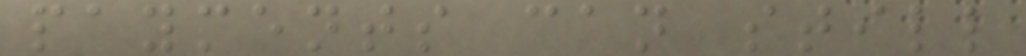payments can still
